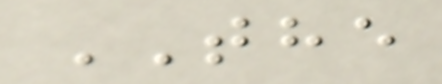THE
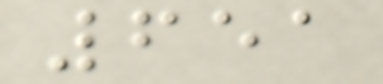651
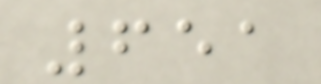651
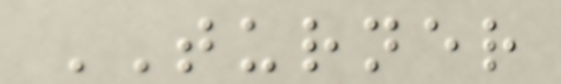TURNER
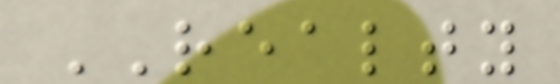REALTY
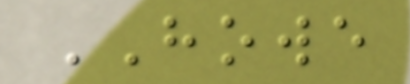HOWE
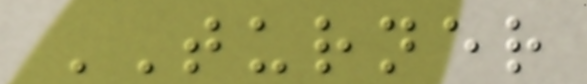TURNER
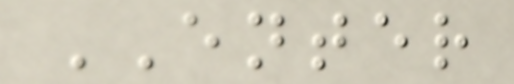ENTER
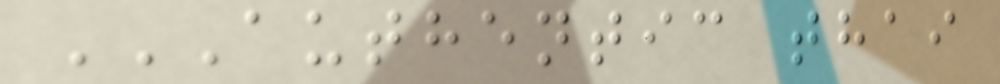AUTHENTIC THAI
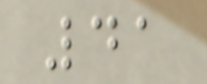41
